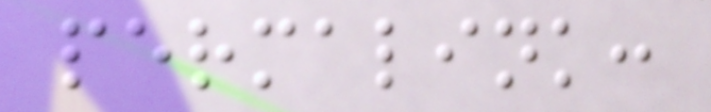permalink:
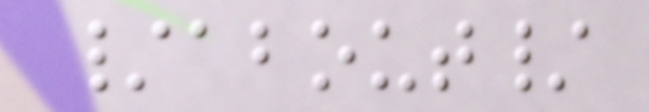/about/
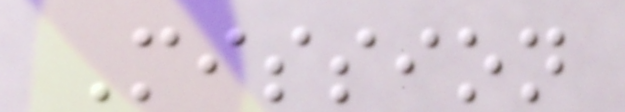Mission
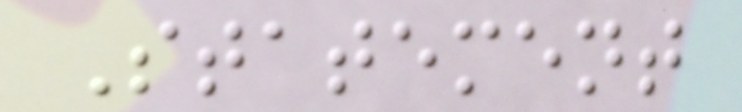Statement
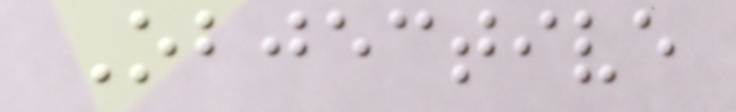Objective
